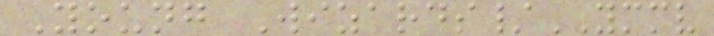Young Wizards/YMMV
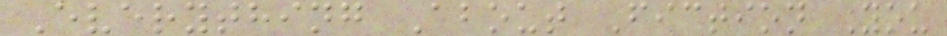Everything About Fiction You
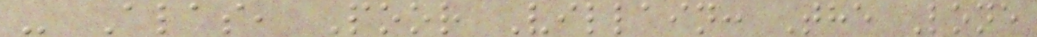- Alas, Poor Villain: The Lone
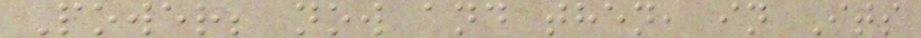Power; now and then, in Its
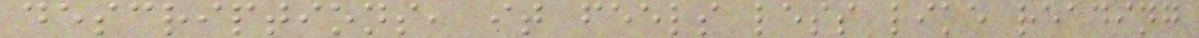descriptions, it feels less like reading
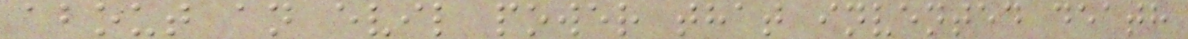about an evil power that invented death
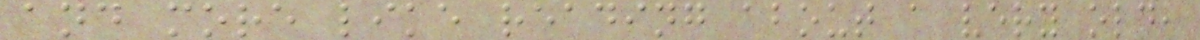and more like reading about a very old,
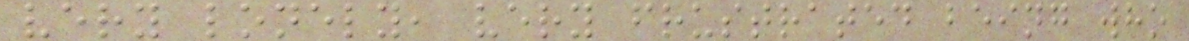very lonely, very frustrated being who
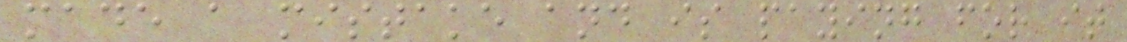made a mistake and is paying for it
